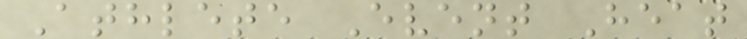Athlete Event Heat
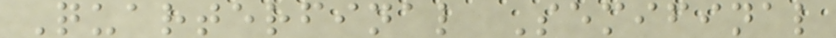Quarterfinal Semifinal
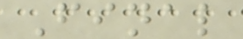Final
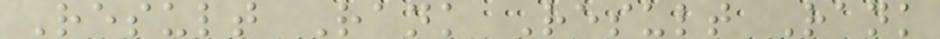Result Rank Result Rank
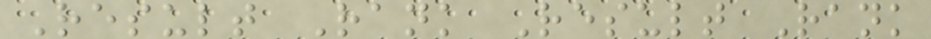Result Rank Result Rank
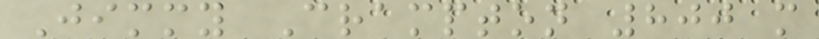Jimmy Crampton 800 m
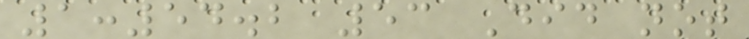1:54.2 53 Did not
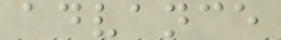advance
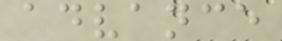advance
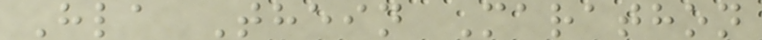Hla Thein Marathon
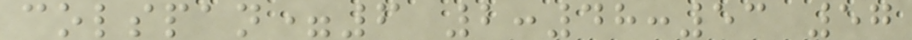colspan=6 2:48:53 57
